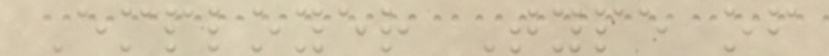Employer Type of
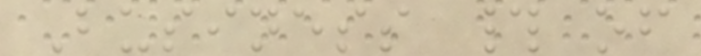Business # of
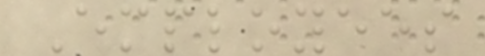Employees
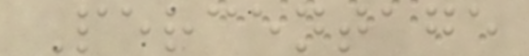Percentage
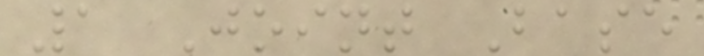1 Joint Base
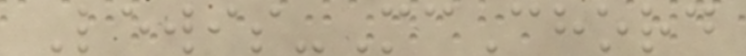Lewis-McChord
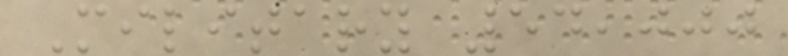Military 54,000
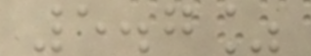5.7%
